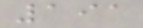191
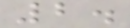2.
